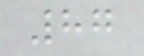87
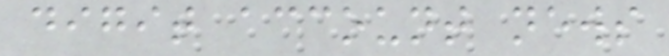digit account news
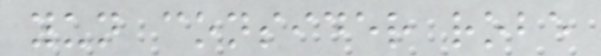yun consider robe
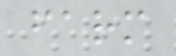farm
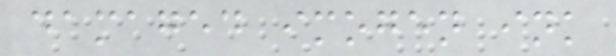damaged imogen ink
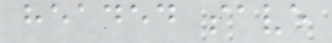headed save
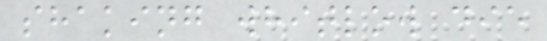shaking whitlow die
